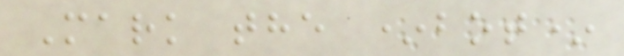Mark the *bot*
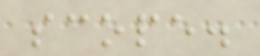scope.
